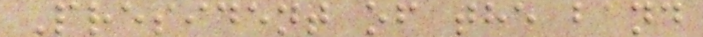President of the band
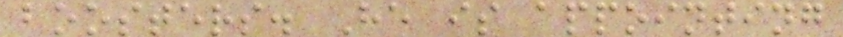boosters. He is appointing
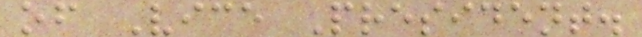of Vice President.
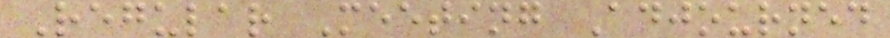Regular Meeting Adjourned
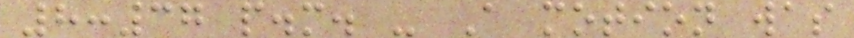8:37 p.m. - A motion was
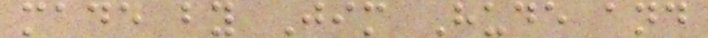made by Jim Hude and
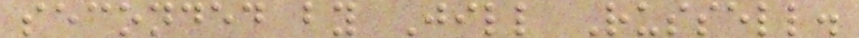seconded by Jill Russell.
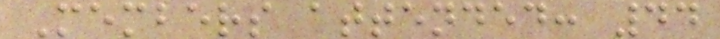Members attended: 44
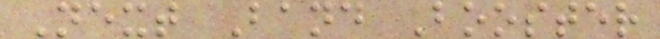Next Band Booster
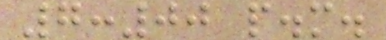7:00 p.m.
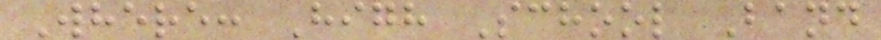Where: High School Band
